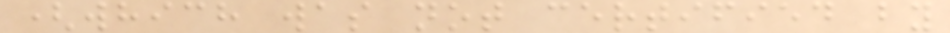(which was not certified by
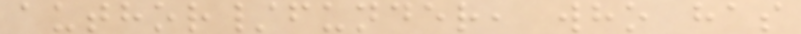author/funder, who has
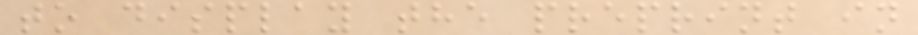to display the preprint in
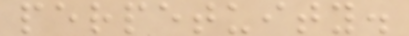perpetuity.
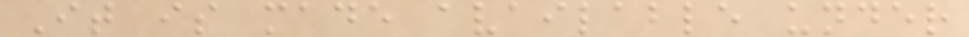It is made available under
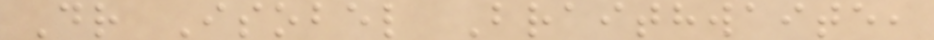Dr Isobel Braithwaite,
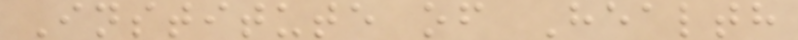Institute of Health
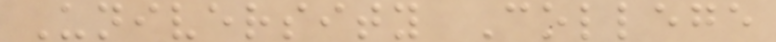University College
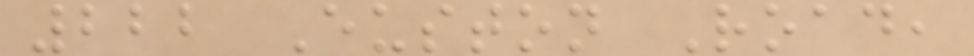222 Euston Road,
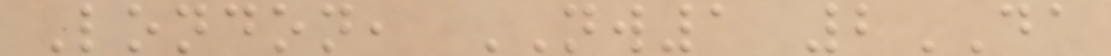London, NW1 2DA
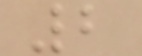2
